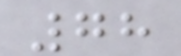78
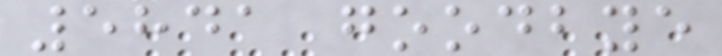5841 goodbye
